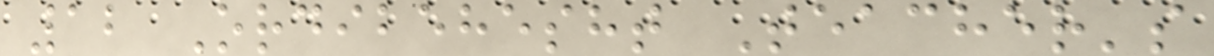12 Ordibehesht Teacher's
